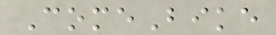ComeBike
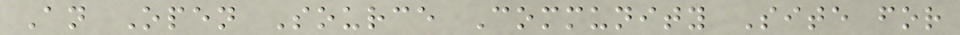An Open Source Community Site for
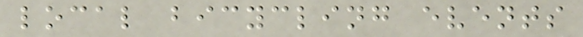local bicycling events
